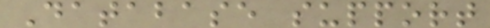Database support
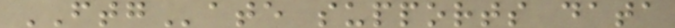FTGate supports data
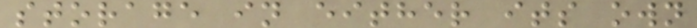storage in either its own
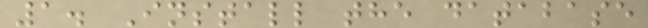1. Install the database
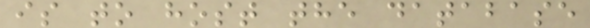is to host the database
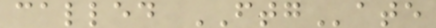called FTGate
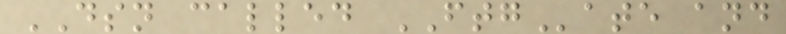DSN called FTGate and
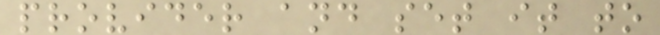provider and set it to
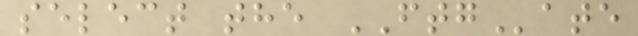select the FTGate
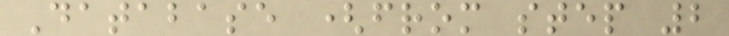Database (from step 2
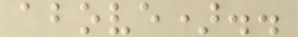above)..
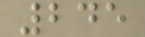245
